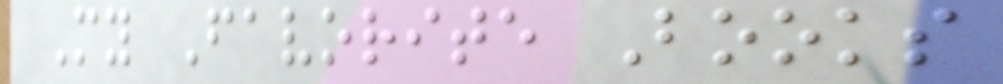My Favorite Books
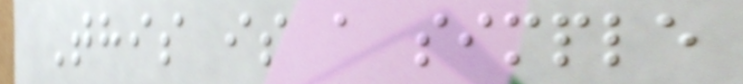This is a simple
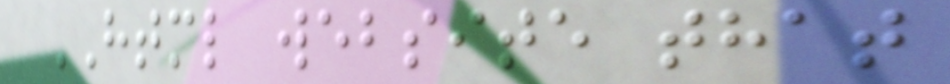HTML website that
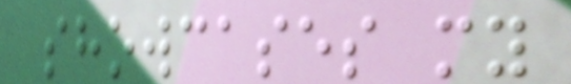showcases my
